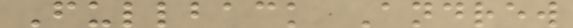Fullback Andrew
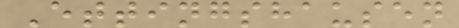Ettingshausen
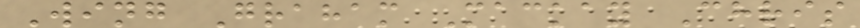Wing Graham Mackay Chris
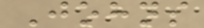Johns
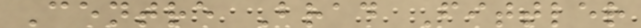Centre Brad Fittler
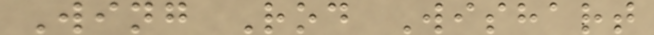Wing Rod Wishart
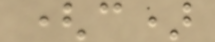(c)
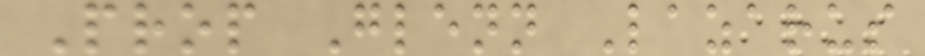Prop Glenn Lazarus
